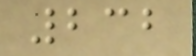232
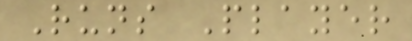Runs Player
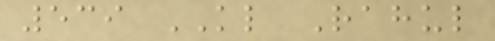539 KL Rahul
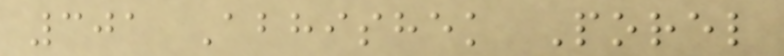301 Abhishek Porel
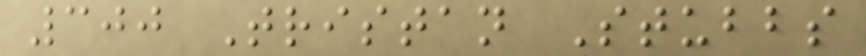300 Tristan Stubbs
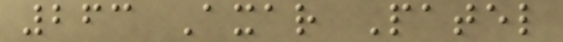263 Axar Patel
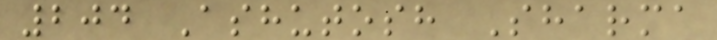204 Ashutosh Sharma
